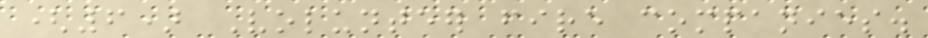(6) Volunteer fire companies.
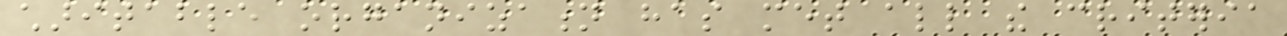charitable organization has met all the criteria
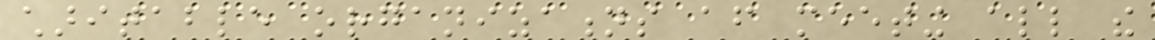charitable organizations after meeting all the
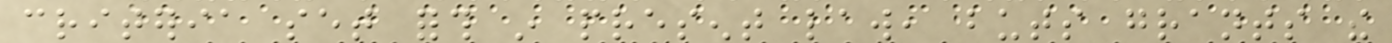criteria set forth in present law, buts grants the
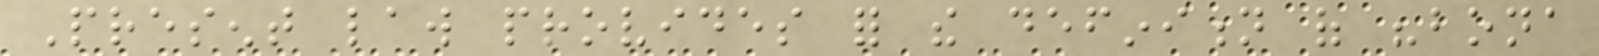Present law provides for the definition of "bona
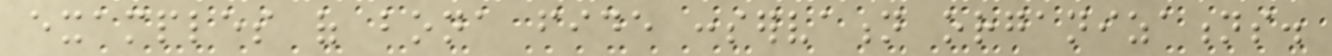examples of bona fide conservation organizations.
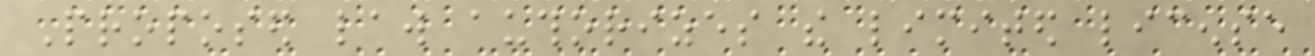Proposed law authorizes the limited license
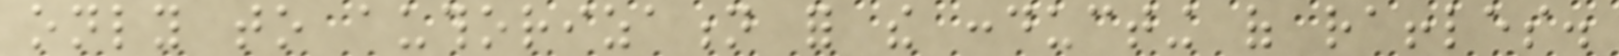only to authorization for the conducting of raffles.
